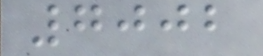7002
